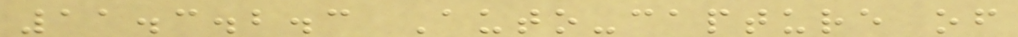11.3.2.3 Auto-capture of
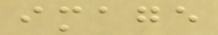image
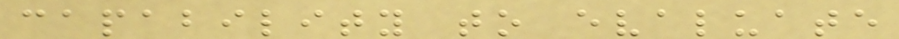capability to evaluate
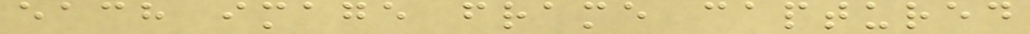each image frame captured
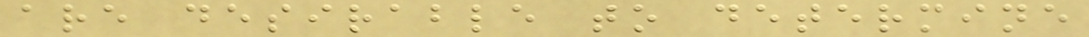are desirable to determine
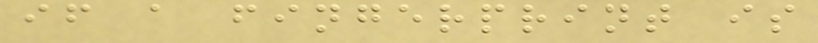if a fingerprint is
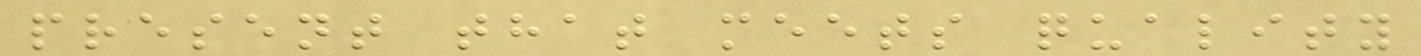present that meets quality
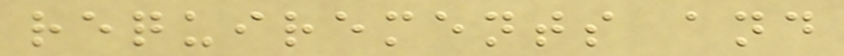requirements and
